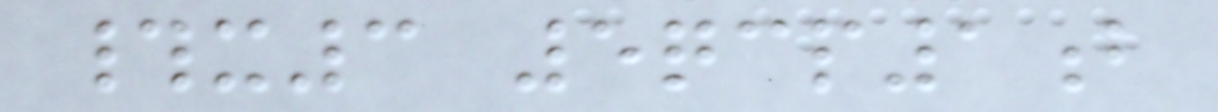#x3 5qcp1b
